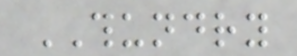THUNDRY
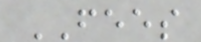FEES
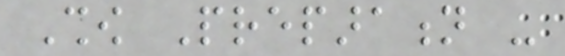Show Preparation -
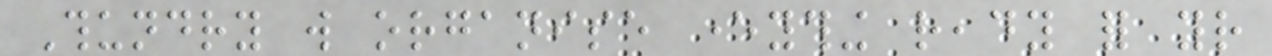Thundry will organise everything ready for your
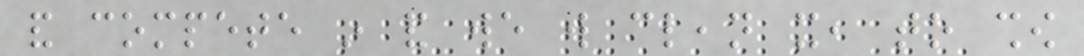and compete in and we will clean it, to show
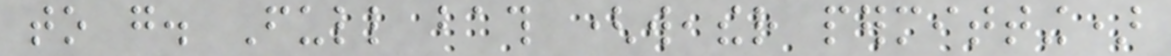to go. Full bath (weather permitting)
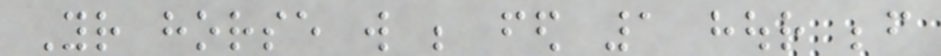Your horse will be fed 1 hour before
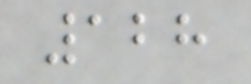128
